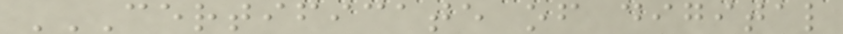CERTIFICATE OF DIGITAL
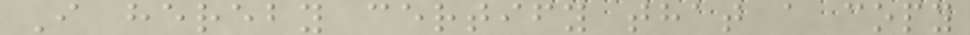I hereby certify that a copy
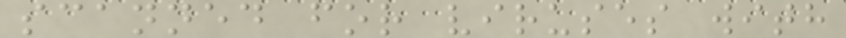scanned for viruses with
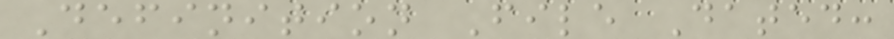Definition File Dated:
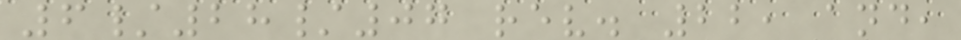6/28/07 rev. 22, and,
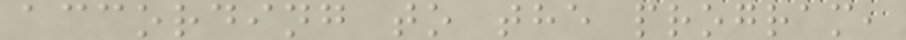according to the program,
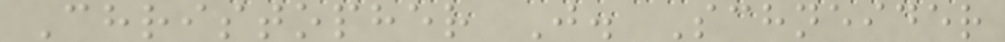Christopher J. Schneider
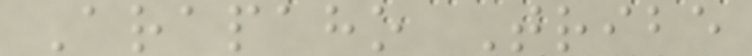Arapaho Tribe
